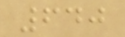640
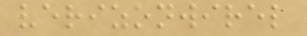verizonwirel
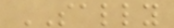SALLY
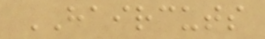HAIRCUTS
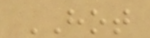HOT
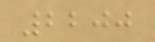2200
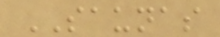SAUNAS
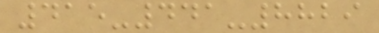415-441-8829
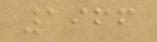1966
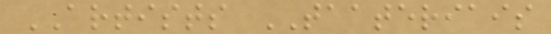ARTISTS TAATERIAIS
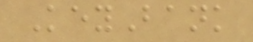KeyBank
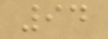94
